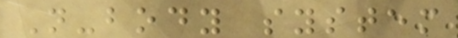N-body system
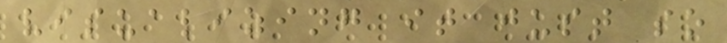visualizing it just so
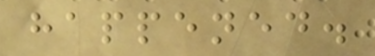happened.
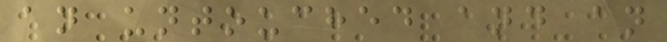an untouched and an
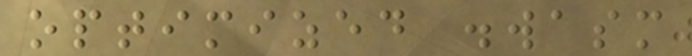optimized .wasm
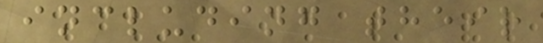including their
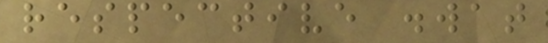respective .wat
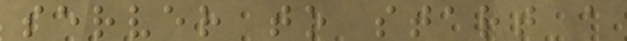server to start a
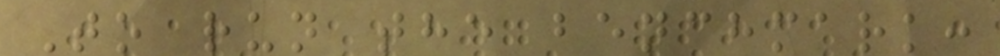To run the benchmark:
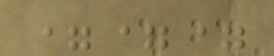===
